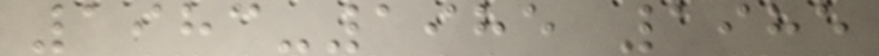1983-1985 1985
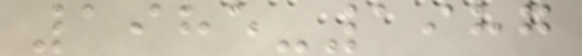1985-1987
